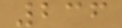236
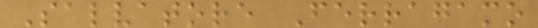Salvatore Ferragamo
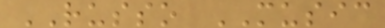RUSSO MUSIC
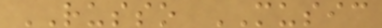RUSSO MUSIC
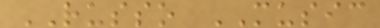RUSSO MUSIC
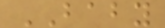BABY
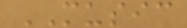MUSIC
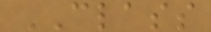CLASS
